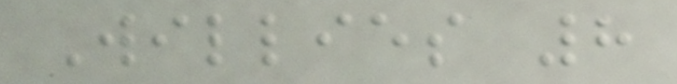Willies 8
